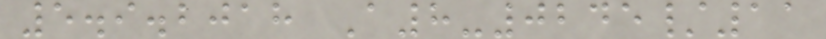5.9.2018 A8-0245/11
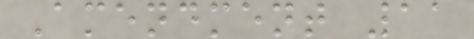Amendment 11
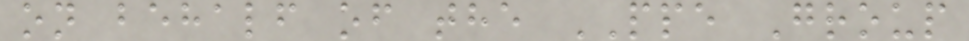on behalf of the PPE Group
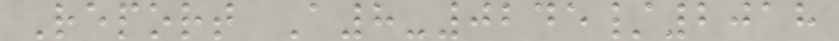Report A8-0245/2018
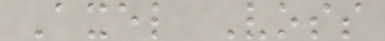Axel Voss
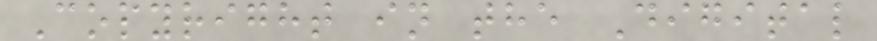Copyright in the Digital
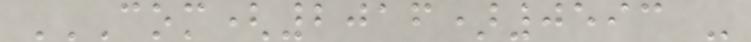COM(2016)0593 -
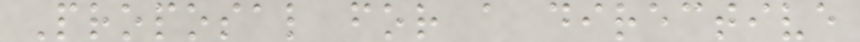Proposal for a directive
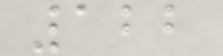122
